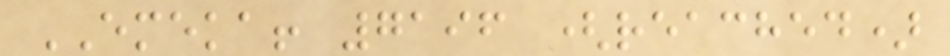EMEKA! 7196 (reached)
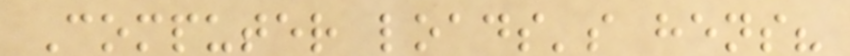Computer loads's hens?
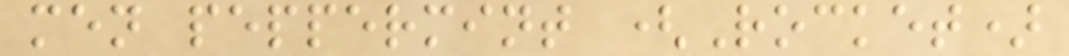men peppermint (Rocket)
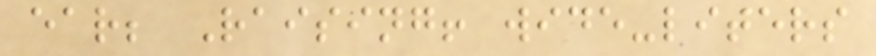ear; Raising! wide-liters
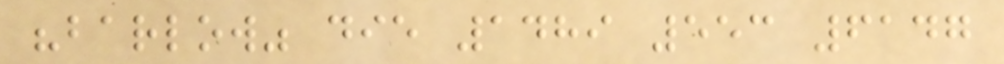"barlow" die 1489 553 6147
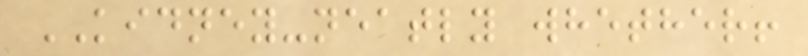KIDNEY-neatly whether!
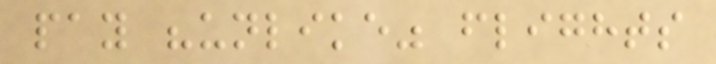pay "unlike" flights
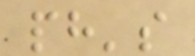ph's
